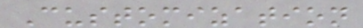Customization
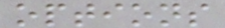options
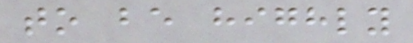to be highly
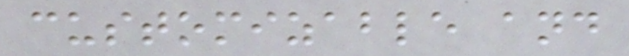customizable and
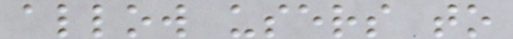allow users to
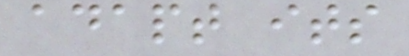adapt its
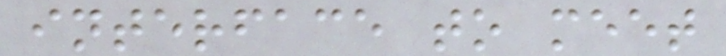interface to meet
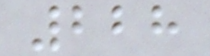228
